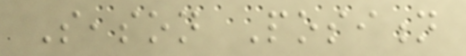Season Position
